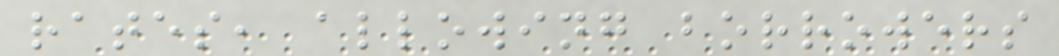rates, allowing borrowers
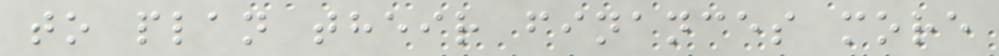to plan their finances more
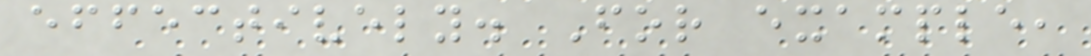effectively. For example,
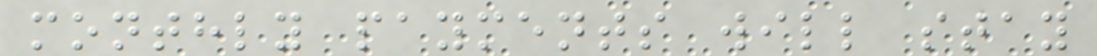monthly payments will stay
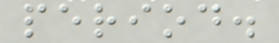period.
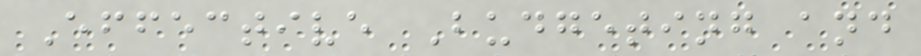Effective Budgeting and
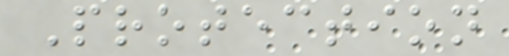Protection
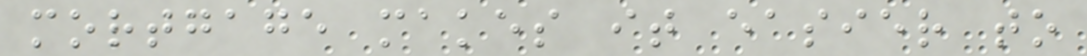mortgage makes it easier to
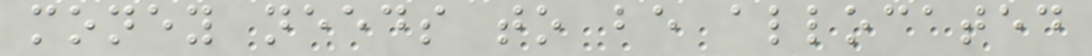money needs to be allocated
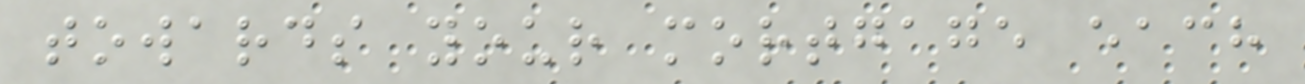towards your mortgage each
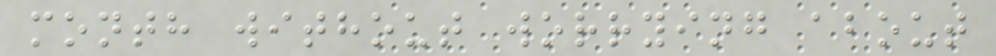month without worrying about
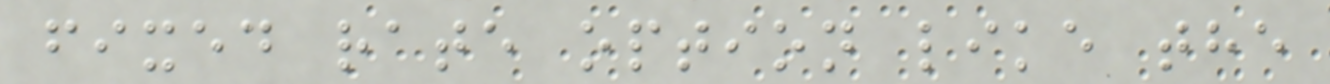fixed rate option like the
